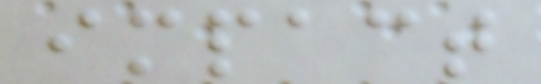impact
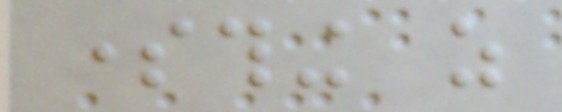something as
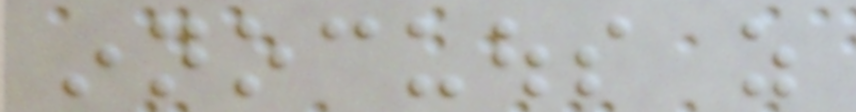innocuous as
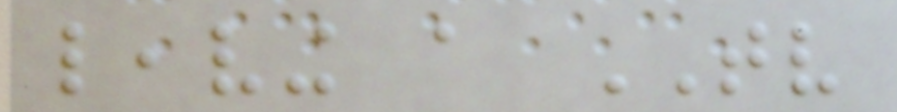leaving a TV
